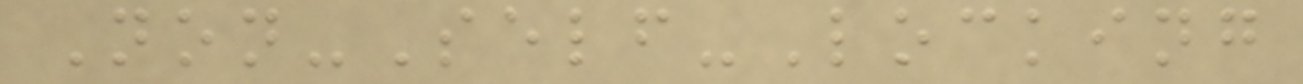Non-Self-Locking
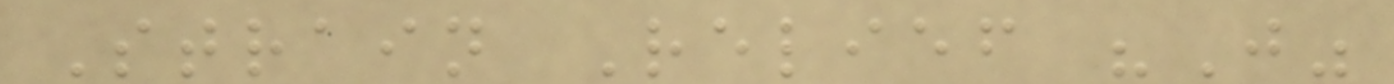Strain Relief "J"
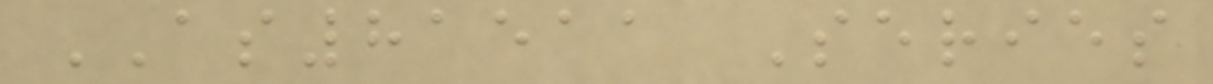AS81511 Series
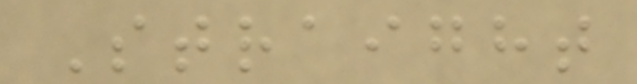Straight
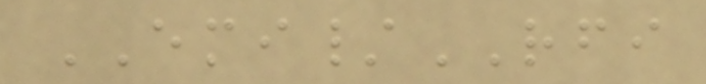EMI/RFI
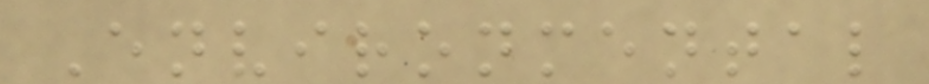Environmental
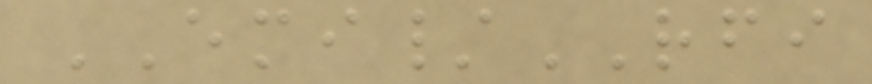EMI/RFI
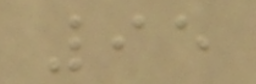95
